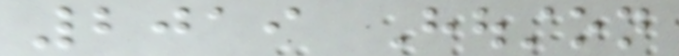2019 Houston
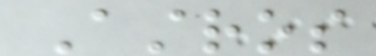Astros
